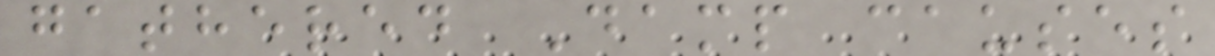gathered Damp causes
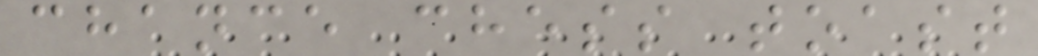chance chess toast
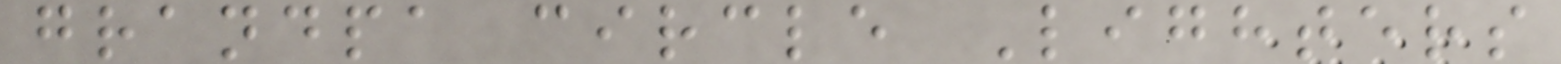grandpa circle Lighters
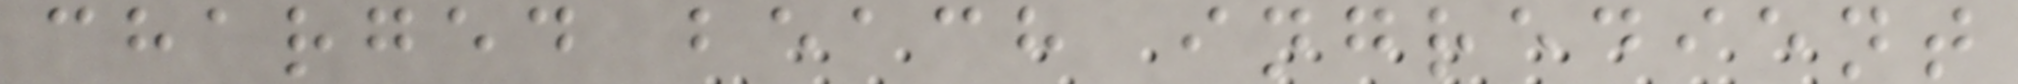charged beach ingredient
